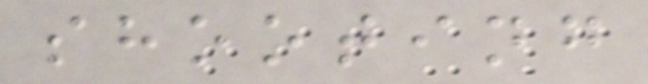shooting
